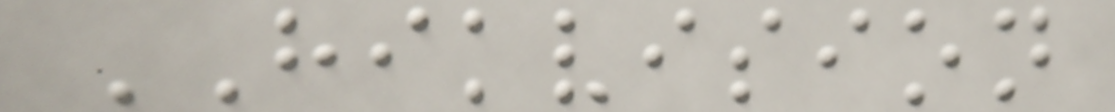HIKVISION
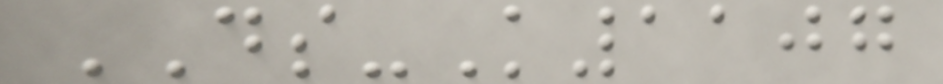DS-K1107
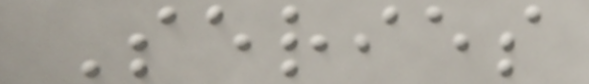Series
